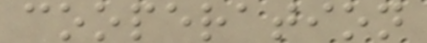cooperation
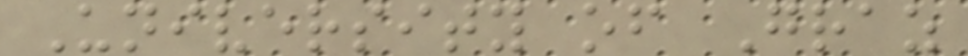University of Graz
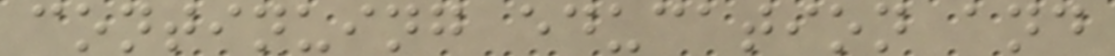continuing education and
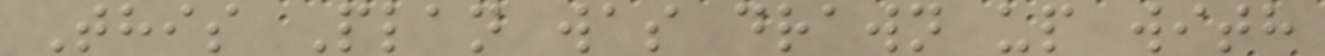This Plan was drawn up with
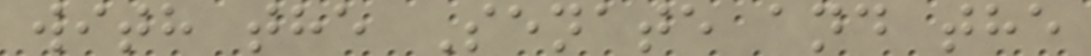with the Senate and the
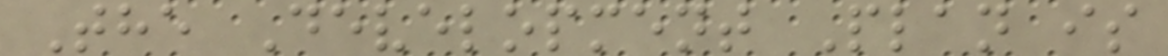The Development Plan is
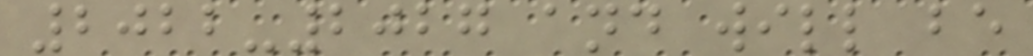2022-2027 and will be
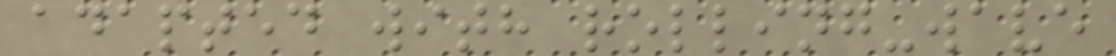adapted with rolling-wave
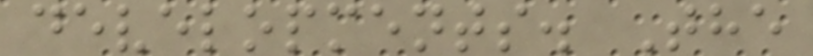developments. The
